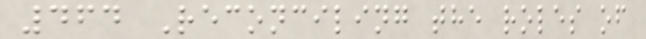464 Reconciling the roles of
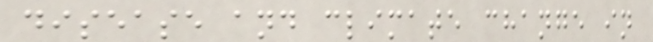disease and climate change in
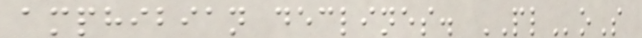amphibian declines. PLoS
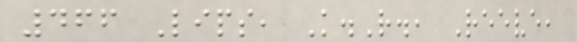466 Lips, K.R., Reeve,
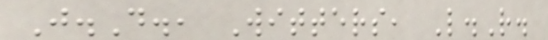J.D., Witters, L.R.
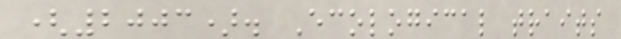(2003). Ecological traits
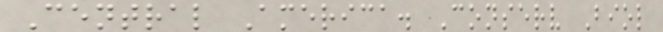Central America. Conserv Biol
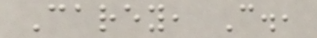Carey, C.,
